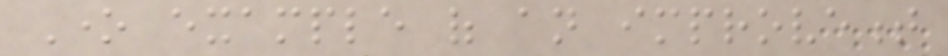One example of an improvement
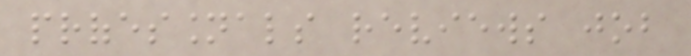professionals reviews job
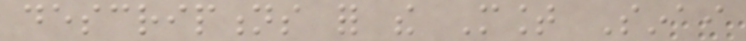descriptions for the Mount Sinai
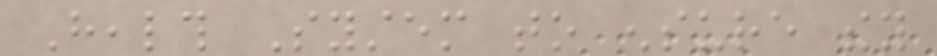Health System to ensure they
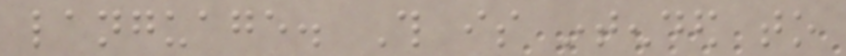language. This is intended to
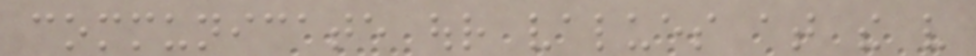communicate our values at the very
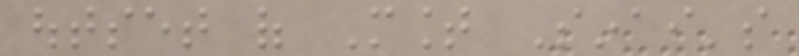outset of Mount Sinai's
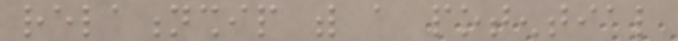relationship with a potential
